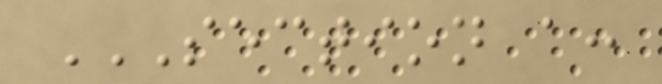SECTION A:
